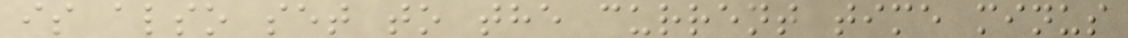is also set to the current time minus
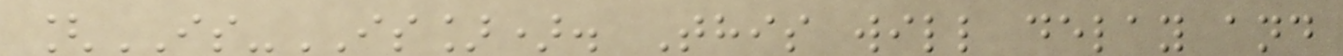[IS-IS]). This will delay and
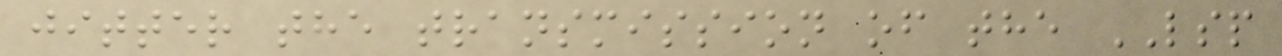jitter the transmission of the LSP
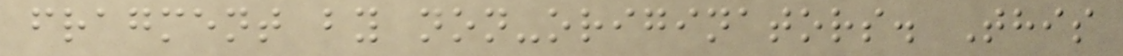fragment by non-originators. This
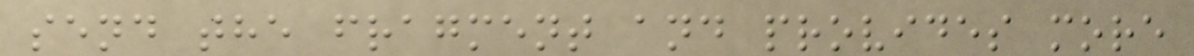send the fragment and provides more
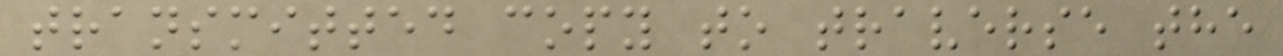transmitted copy to traverse the
